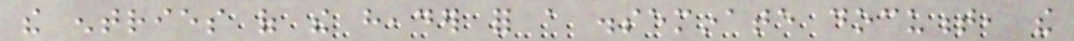the entries of the header for a disseminate document, the
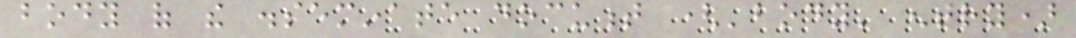body of the disseminate document ('body' entry)
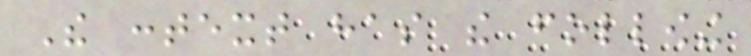The context has the following
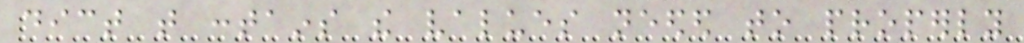dict that contains the values needed to properly
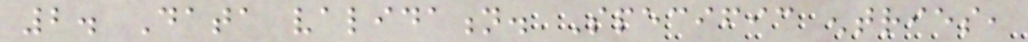2. Data validation. Specific entries,
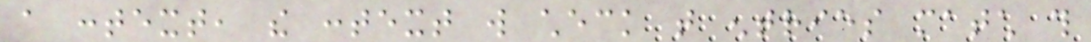a context, the context will check that entries match this
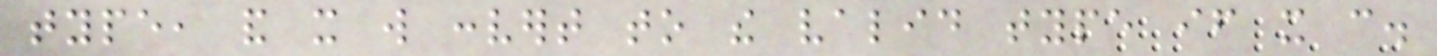type, and it will convert to the valid type if it can.
